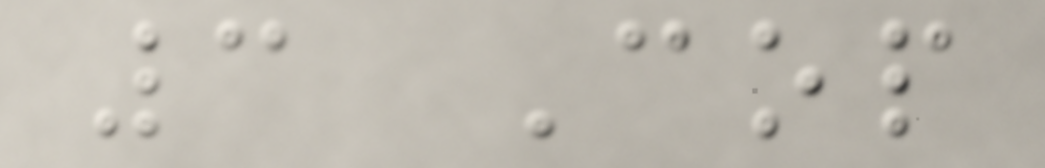3 Cop
